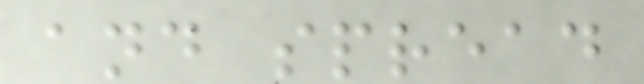and spread
